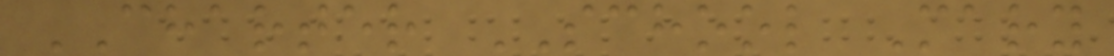CHARTER SCHOOL Mary
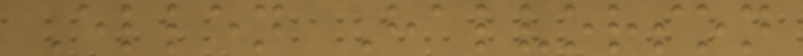Ellen Halvorson
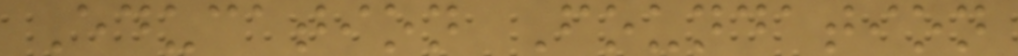Education Foundation
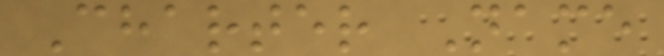Charter Name
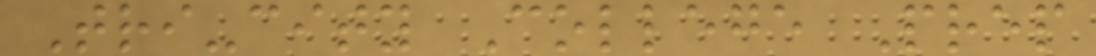Tri-city College Prep
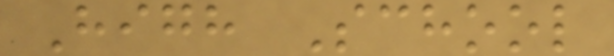High School
